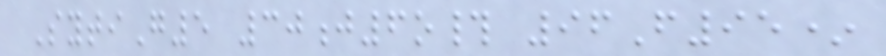SytiG5 30j6o# 96F95*
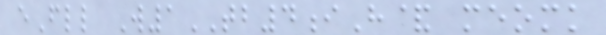eFll W1TB4iH& meomk
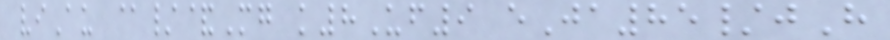viAu @/&Mg k8Uf9 eJa85/jH
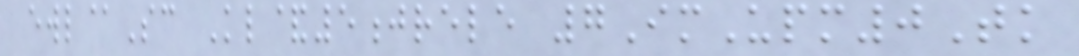ewl@Sc Kl&5jrele 7ImUpm0Tk
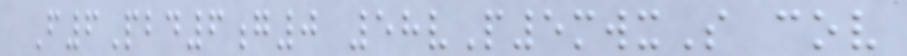F6Pbd6g0 58vP5mwxS cov
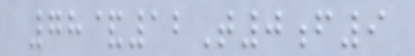78&12T0f9
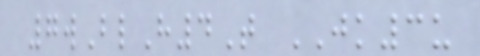7wBlH4T JK3u
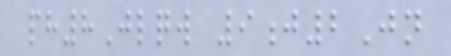ph8Jlqw 9j2Jn
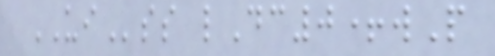UIss lDc0+wP
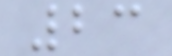23
